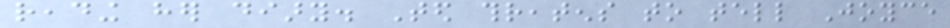reading her diary. Ted threatens to tell Joyce
